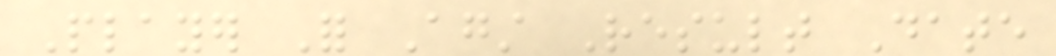Player For Against Result Date
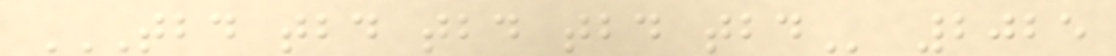TBD TBD TBD TBD TBD 2025
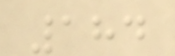184
